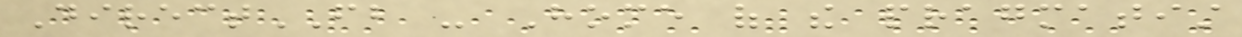DirectFB - Home of the pragmatist
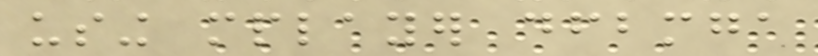using mplayer dfbmga
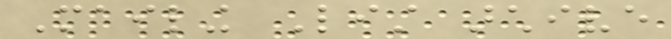Mailing List archive
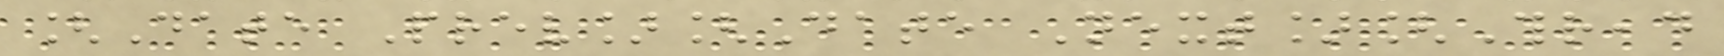[Date Prev][Date Next][Thread
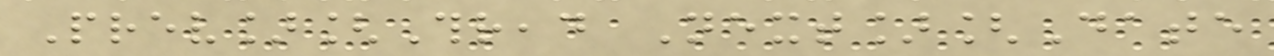Prev][Thread Next][Date
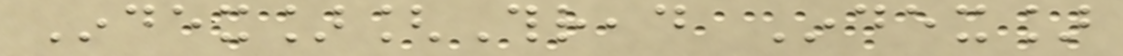Index][Thread Index]
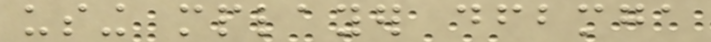using mplayer dfbmga
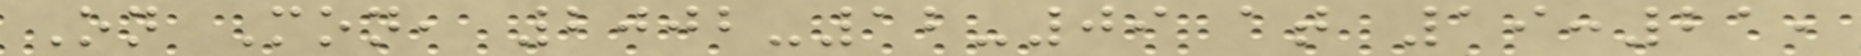On Mon, 2002-12-09 at 19:21,
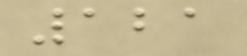121
